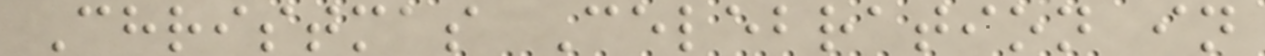Christmas Celebration in
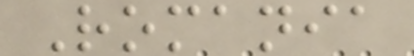Romania
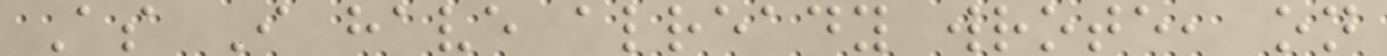As I have already wrote, on
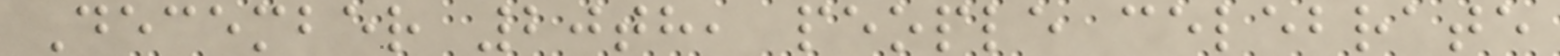December 20th, people celebrate
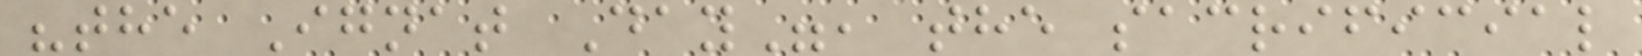"the Ignat Day", the sacrificial
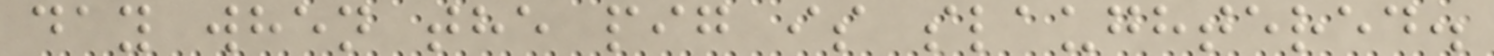day when the pig is slaughtered.
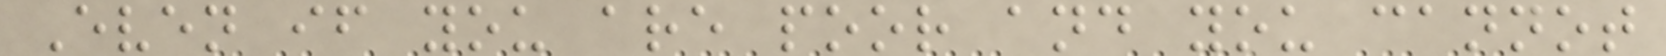Even if you are poor and you cannot
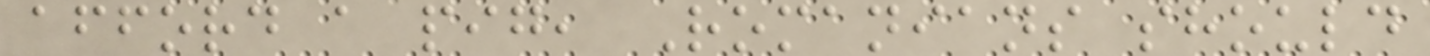afford a pig, Romanians should
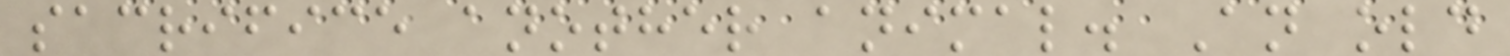sacrifice another animal. An old
